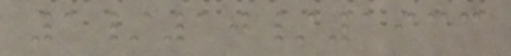1/10/1933
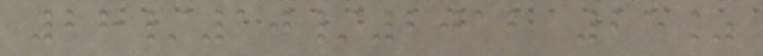28/10/2012 25%
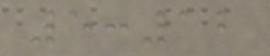5:12
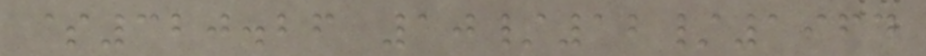$320.26 10/12/1964
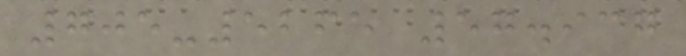705-5265 57.937
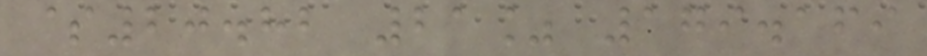$20.82 21% 179.169
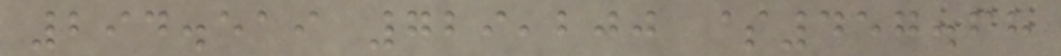294.519 729,200 $457.68
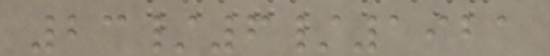23/6/1921
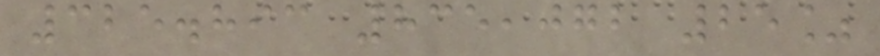325.893 835,072 25%
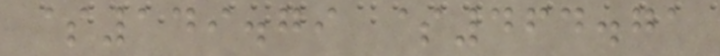$149.79 $464.71
